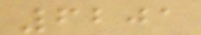6201
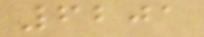6201
